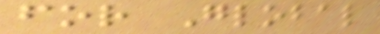for Global
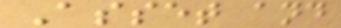Asset and
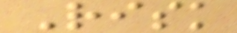Risk
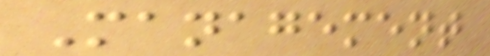Management
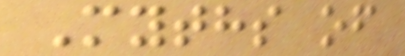Myths of
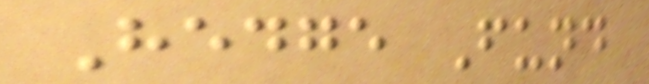Hedge Fund
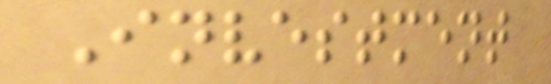Investment
